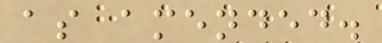as amended.
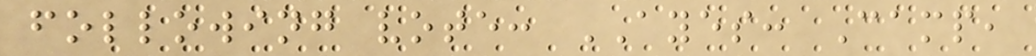following vote: AYES: Camp,
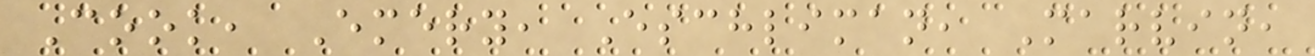Cook, Emery, Eschliman, Marvin,
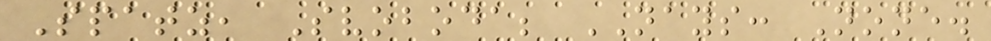Spatz, Svoboda; NAYS: None.
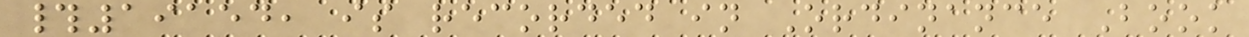#19154, is recorded in Ordinance Book
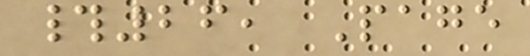#26, Page
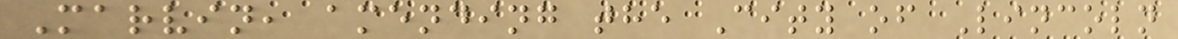Marvin, amending the City of Lincoln
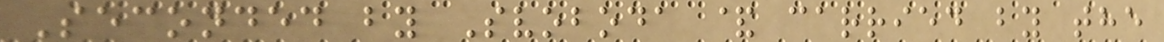Seconded by Svoboda & carried by the
